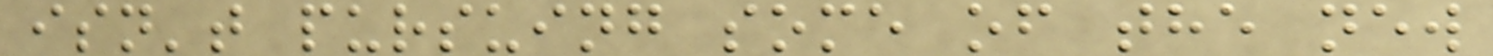isn't pursuing some of the new
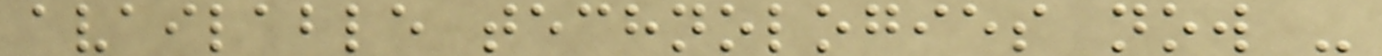available technologies now -
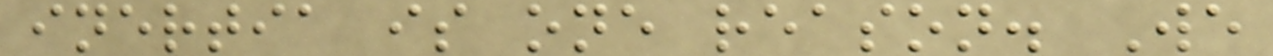inertia is one reason. We
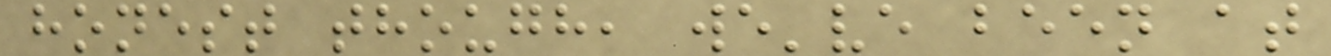honest though, we've been at
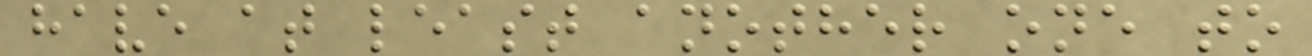have at least another one to
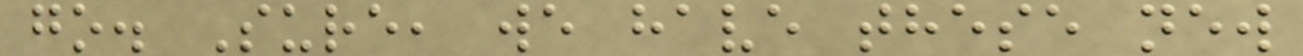go. Sure, we have these new
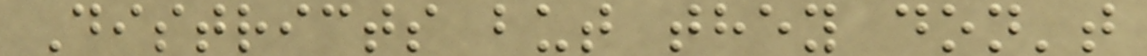Districts but they don't
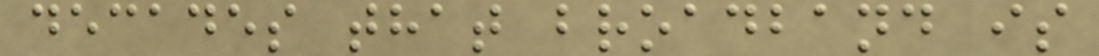decades that broadband is
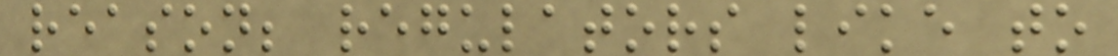reason; regulators like to
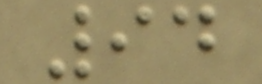94
